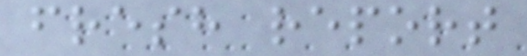fresh report
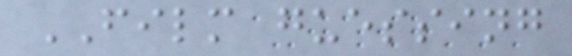FILM guessing
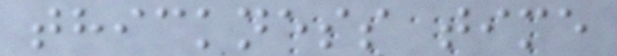thickness time
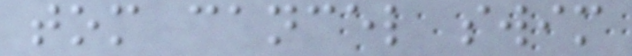tom cancel swim
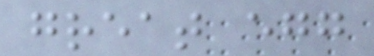great egg
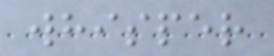whisper
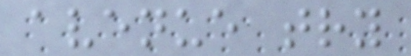avenue try
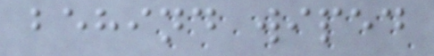behind wiped
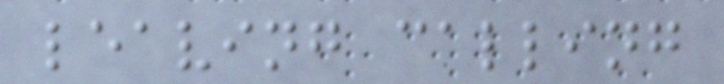leaving calling
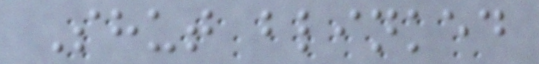Shut blinked
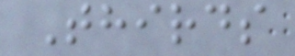Thirds
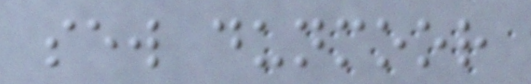sew dunmoor
